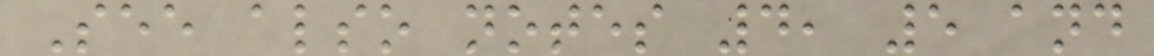See also notes 4, 5 and
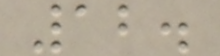12.
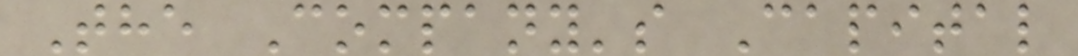The Company's Capital
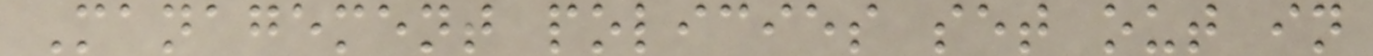Management policies set out in
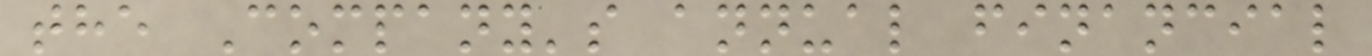the Company's annual financial
